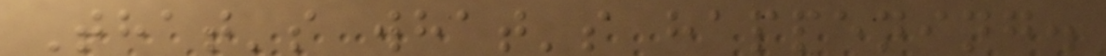That's what's happening.
